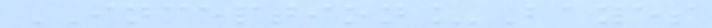INCEPTION_Bayes
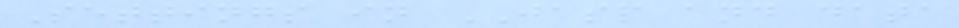Settings in JASP and data
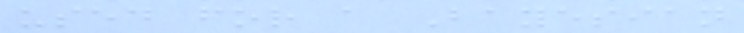used for a Bayesian
